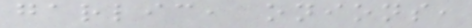garlic, onions,
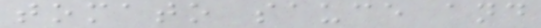tomato sauce and
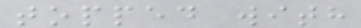topped with
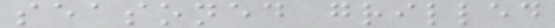seasoned grilled
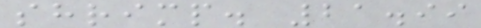shrimp. 21.99
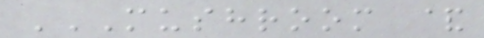MUSHROOM &
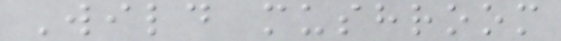Wild mushroom
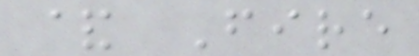& Fire
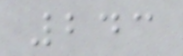243
